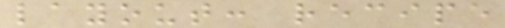layout: recipe
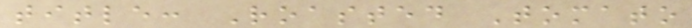title: Roasted Tomato
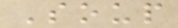Soup
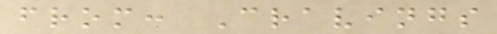from: Cravings
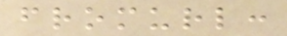fromurl:
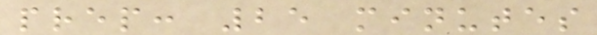prep: 25 minutes
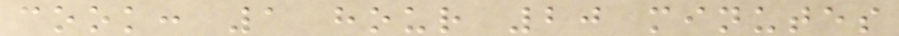cook: 1 hour 20 minutes
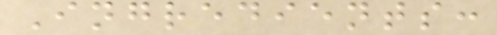Ingredients:
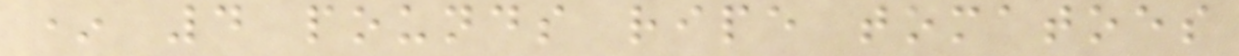* 4 pounds ripe tomatoes
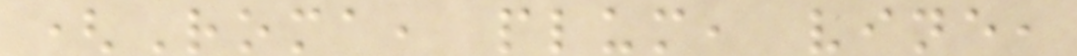(Roma, plum, vine,
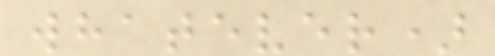whatever)
